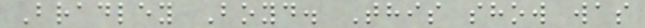Bradley Boyd. This show was
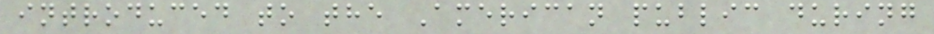introduced to the American public during
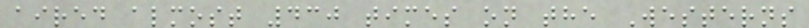aired almost 430 times on the Westerns
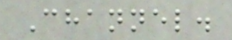Channel.
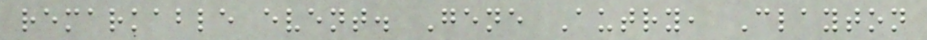remarkable event. Gene Autry, Clayton
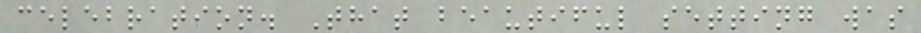celebration. That beautiful setting was
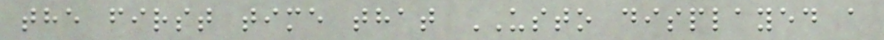the first time that USTO displayed a
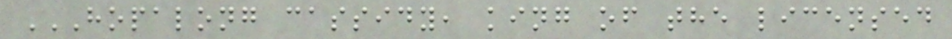HOPALONG CASSIDY, KING OF THE LICENSED
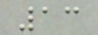13
